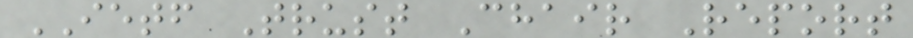IETF Trust Chair Report
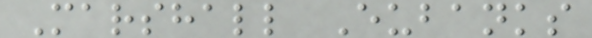Marshall Eubanks
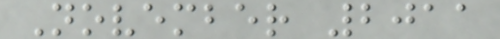November 2011
